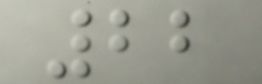22
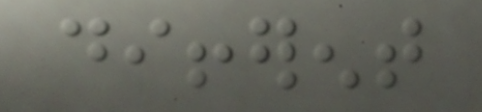different
